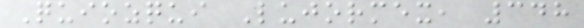Quiozqui Lujormex, 348
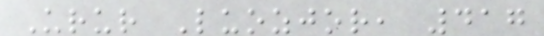Urur Luozjor, 417
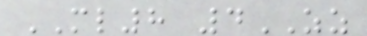ML8 4ZZ
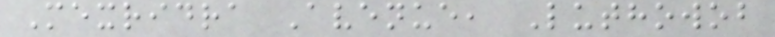Mexridra Avenue, Luthowob
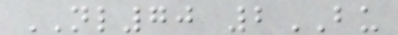NL70 2BU
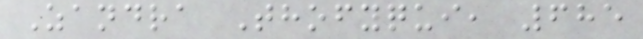Zandra Thofyqui, 685
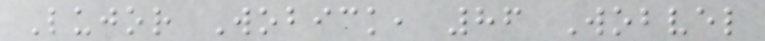Lujor Wobick, 86 Wobvel
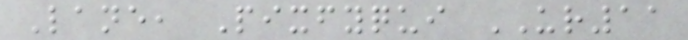Lane, Pixfyqui UR11
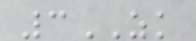3ZK
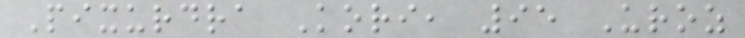Pixurdra Kori, 95 Uroz
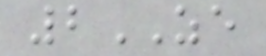2ZE
